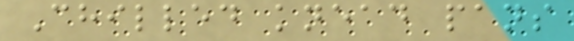Chilled knead pans
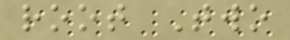root Two
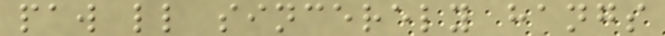paw ll sincerely hangs
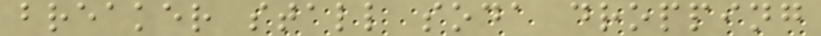breaker stall soda dropping
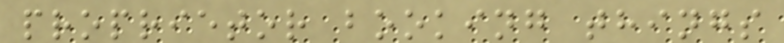proprietor booking things
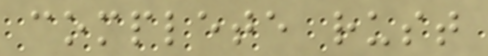complete rust
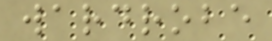wardrobe
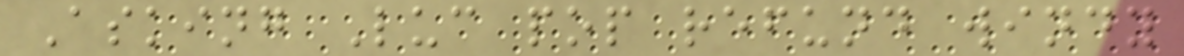Asking Luc pop refund windy
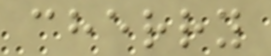cherry
